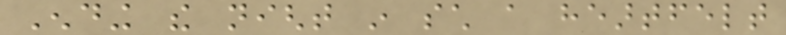Ending the night in such a heartfelt
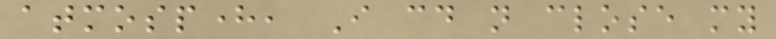atmosphere, I could not close my
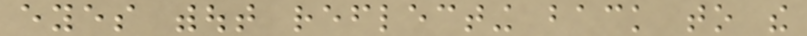eyes without reflecting back to the
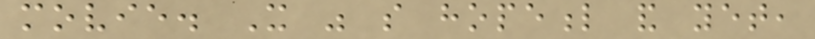movie. It was so hopeful and yet,
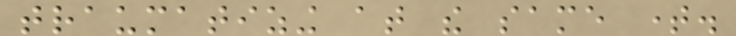traumatizing at the same time.
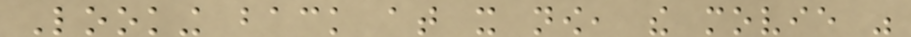Looking back at it now, the movie was
